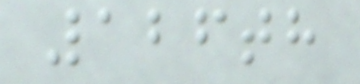126th
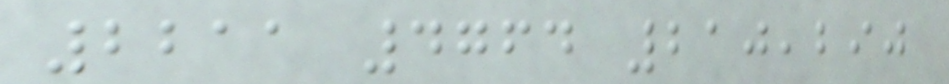2211 4764 210,290
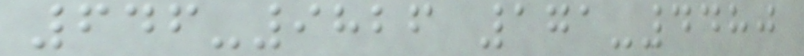646-9826 171-4480
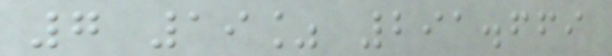7 19% 291.669
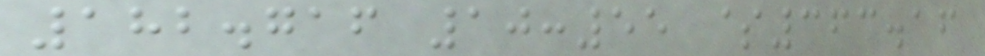182.716 10:55 $363.16
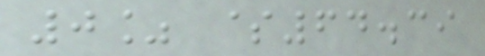0% $64.39
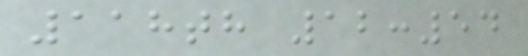118th 12:54
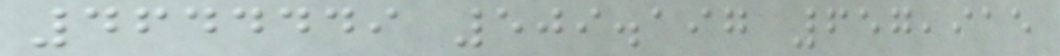4644449 509.197 657,915
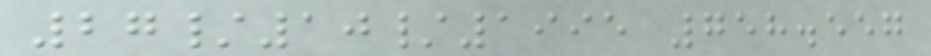27/10/1995 758.557
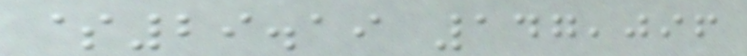$29.19 147,096
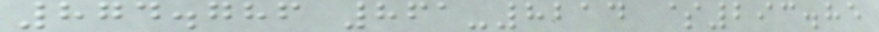874.786 861-8214 $293.85
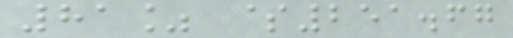81% $251.67
